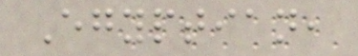Egyptian,
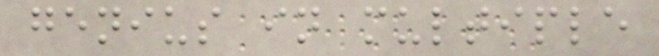genius in multiple
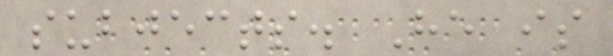subjects. He is
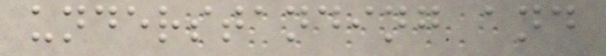understanding and
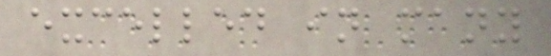excelled in many
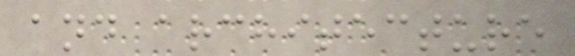and architecture
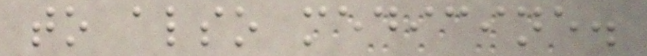to also medicine.
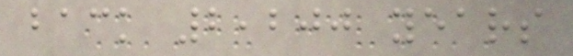back 2,200 years
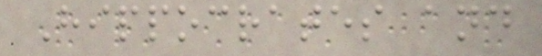Hippocrates and
